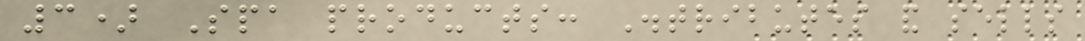3) Spa products: Distributes and sells
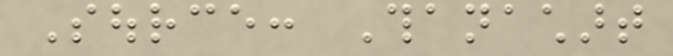Source: Thanachart
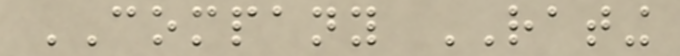COMPANY RATING
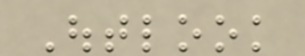Outlook
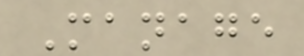Manage
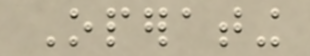Operating
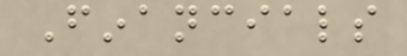Financials
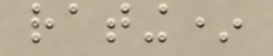rating*
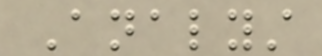Analyst
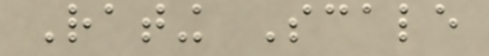Rating Scale
